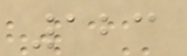123
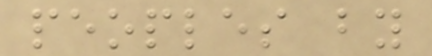peoples by
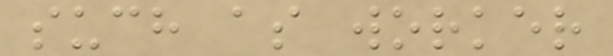such as worker
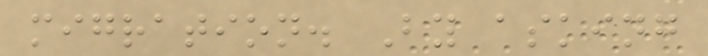migration. By asking
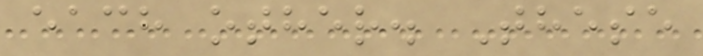each other. These
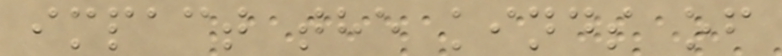impact the kinds of
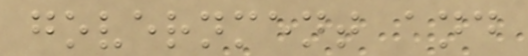government and
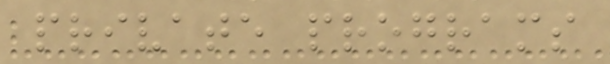private programs
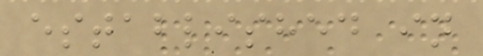established in
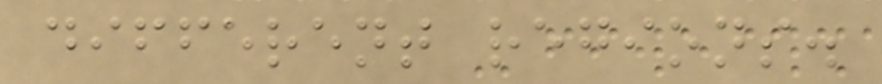different regions.
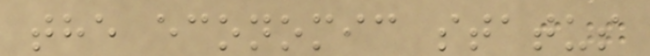the economic status
